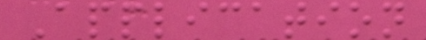Application
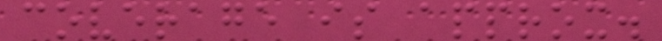coverage is approx.
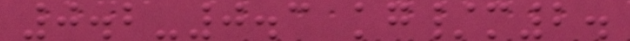0.2-0.3 kg/m2.
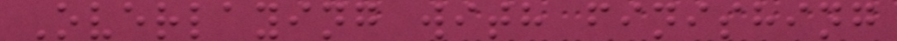Overlaying with finishing
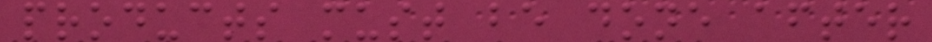products must be done after
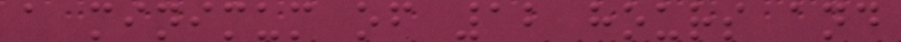a minimum of 12 hours and
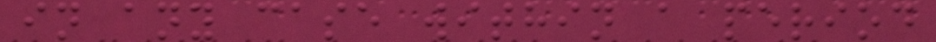in any case within a period
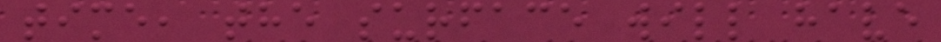time, the surface will have
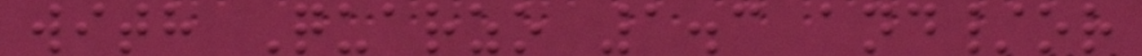with Quarzo 1.3 and/or
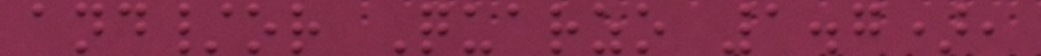and/or Quarzo 1.7),
